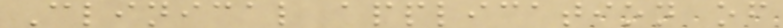Clinical application of
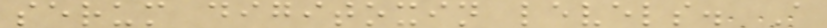serum digitoxin levels. A
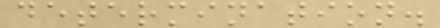determination.
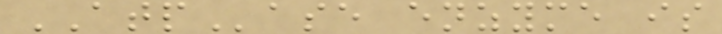ATPase enzyme is
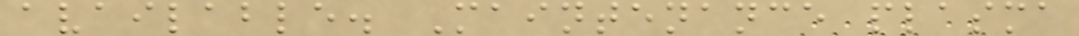available. Maintenance plasma
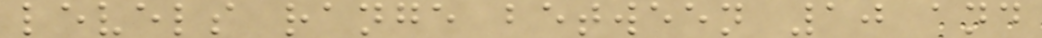levels range between 10 and
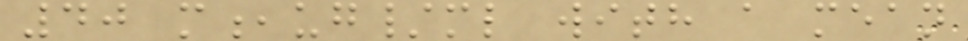40 m,ug/ml with a mean
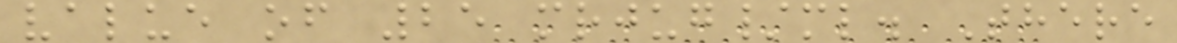value of 25 mrjug/ml. There
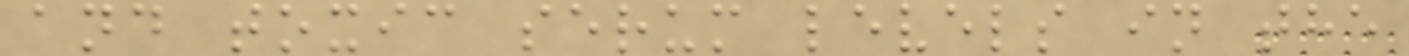and toxic serum levels in the
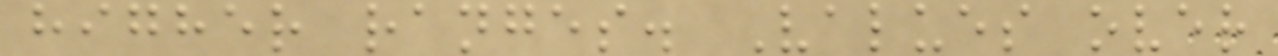higher ranges. Values over
